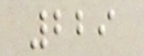229
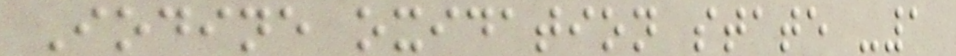Iodine oxidation state -1
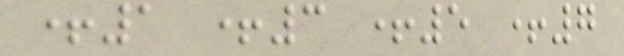+1 +3 +5 +7
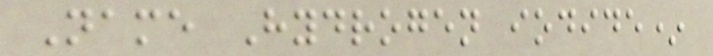Name Hydrogen iodide*
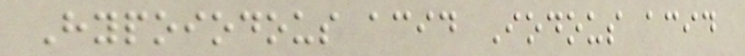Hypoiodous acid Iodous acid
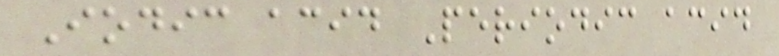Iodic acid Periodic acid
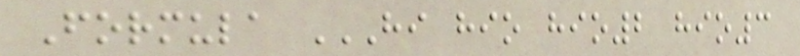Formula HI HIO HIO2 HIO3
